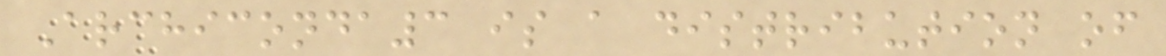Archiconda3 is a distribution of
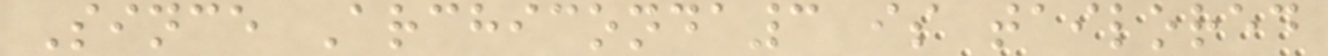Since Archiconda3 is tailored
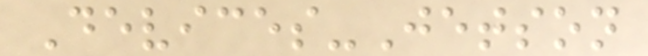Devices-Jetson
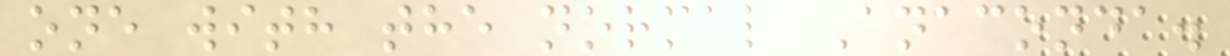one with the normal Anaconda.
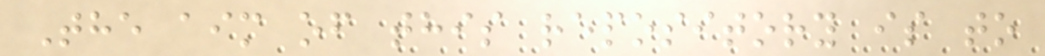The aim of this repository is to
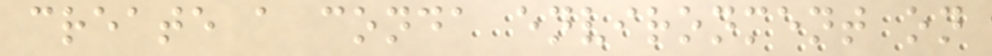create a conda environment on
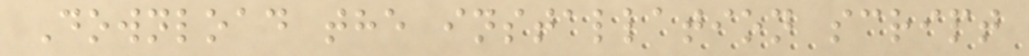Download the installation script
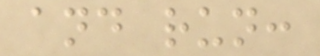and run:
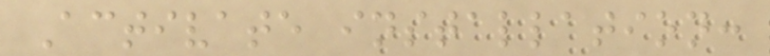Activate installation:
